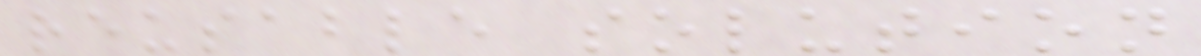reusable solution
